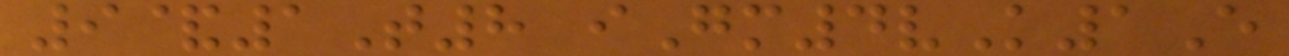9&1T8 iGm4vK1E
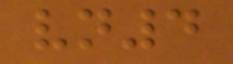vn4
